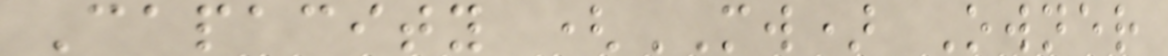Capacity (MW) Owner
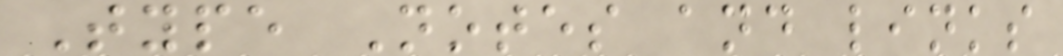Type Notes and links
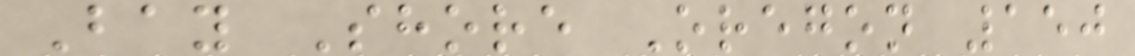Bay Shore Oregon 150
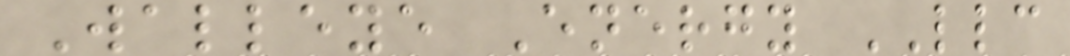Walleye Energy LLC
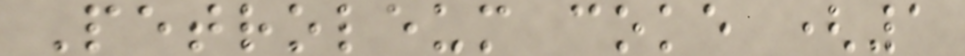Petroleum coke (1
